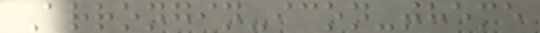Arrongin-icon-theme
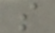s
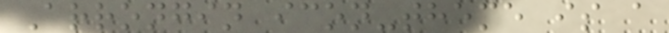Arrongin icon-theme is a
